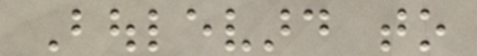Boulevard to
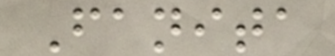Fanita
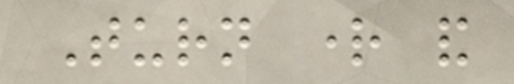Turn right and
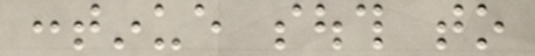continue south to
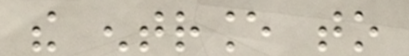the entrance to
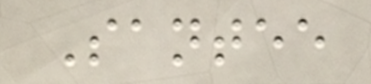Santee
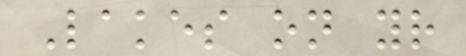Lakes on your
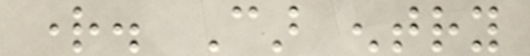right. Car entry
